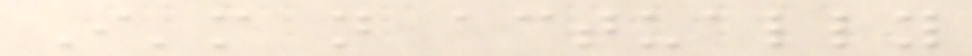I'm not actually
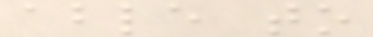able to
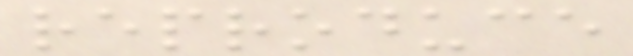reproduce
